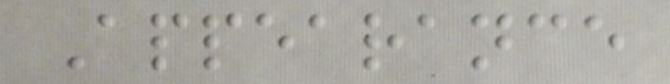Appearance
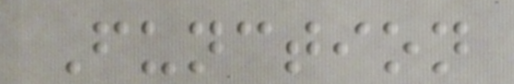Function
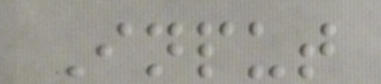Input
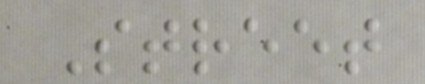Street
